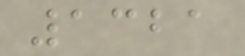1321
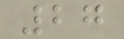27
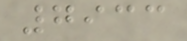7933
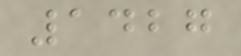1427
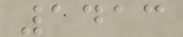1413
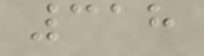318
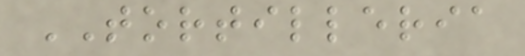TORTILLERIA
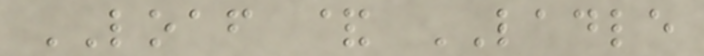LOAF & LADLE
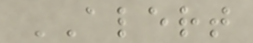ALERT
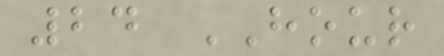24 HOUR
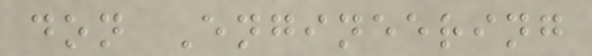don Engineering
